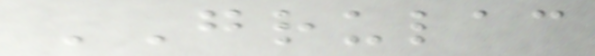GRULAC
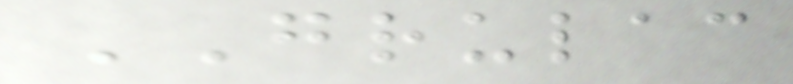GRULAC
